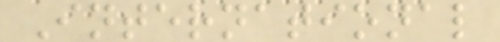International
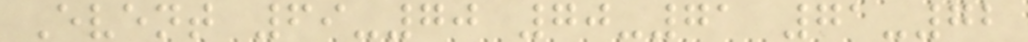Event 69-70 70-71 71-72
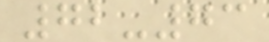72-73
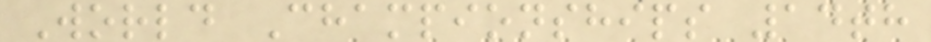World Championships 14th
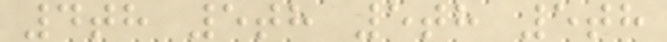4th 5th 5th 5th
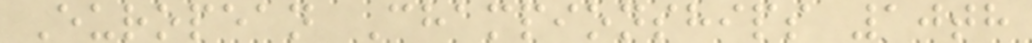European Championships 10th
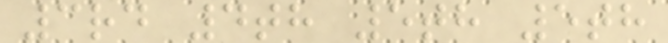3rd 4th 5th 5th
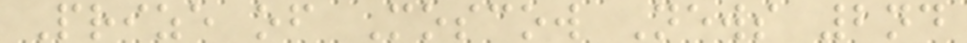Prize of Moscow News 2nd
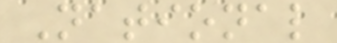National
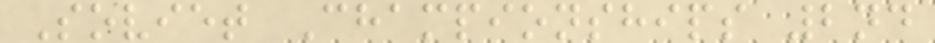Soviet Championships 2nd
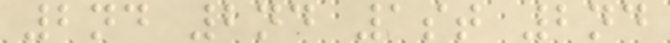2nd 2nd 1st 2nd
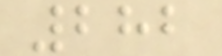282
